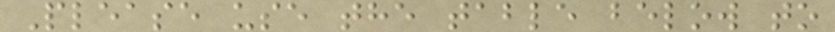Please use the table below to
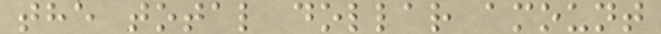the total dollar amount
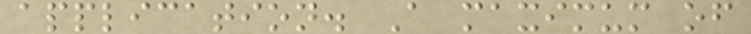application. A maximum of
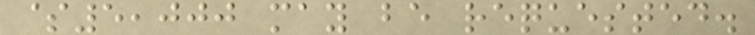$5,000 may be requested.
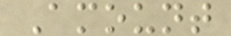Amount
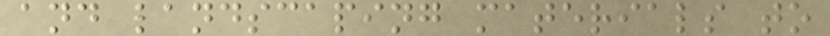and landscaping materials to
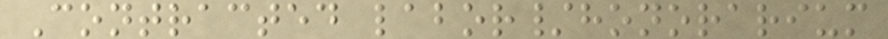Contracted labor/honorarium
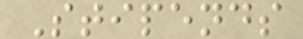Stipends
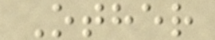Other
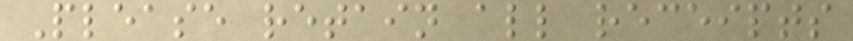Please retain all receipts
